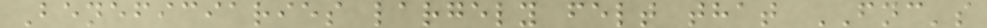Beneficiaries largely felt that FNC's
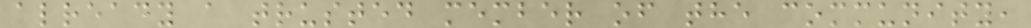already a trusted member of the community,
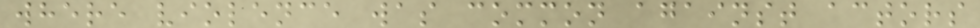where violence was common against actors
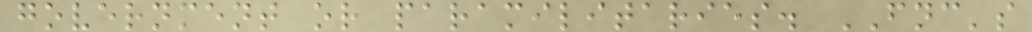government or paramilitaries. FNC's
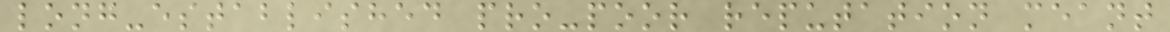long-established pro-poor reputation meant
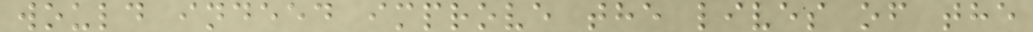would indeed improve the lives of the
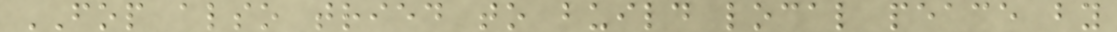FOP also tried to build local peace by
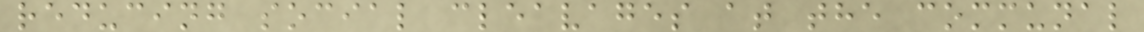reducing social cleavages at the communal
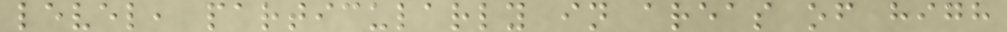level, particularly in areas of high
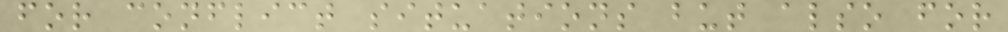for conflict situations but also for
